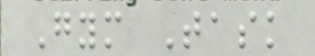Gym Task
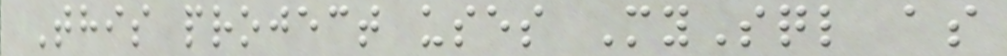This project uses MySql as
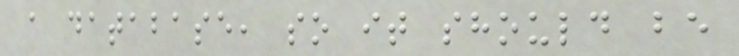a database, so it should be
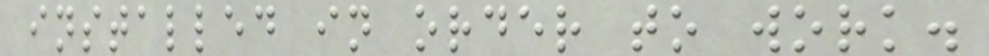installed in order to work.
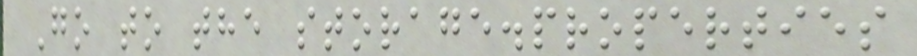Go to the storage.properties
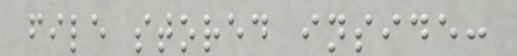file stored inside:
